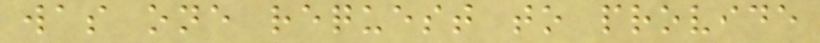was one request to provide
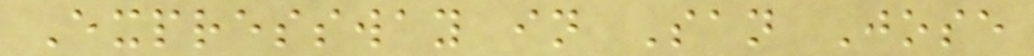Expressway in San Jose
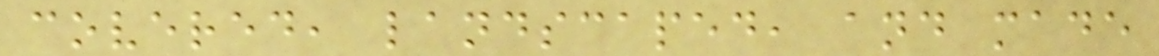covered, landscaped, and made
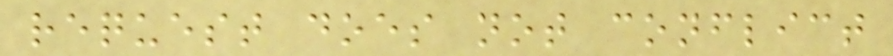request does not conflict
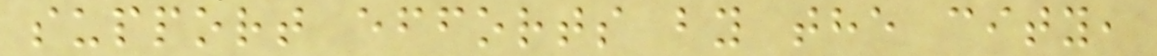support efforts by the city,
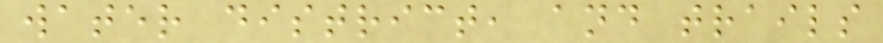water district, and trails
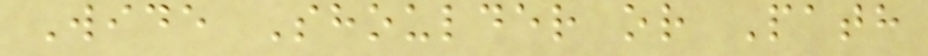Wide Shoulder or Path
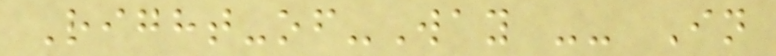Right-of-Way -- In
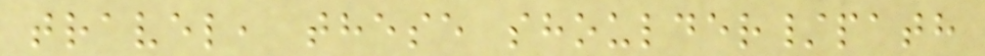travel, these shoulder/path
